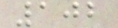102
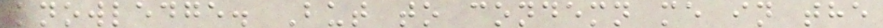knowledge. But to condemn me in the
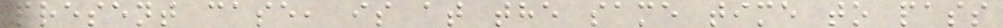present case, is at the same time to pass
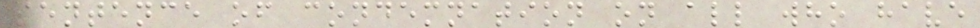sentence of condemnation on all who have
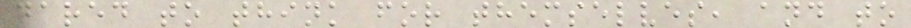dared to think for themselves, and to
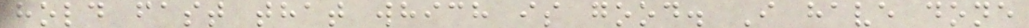hold fast that which is good. I have done
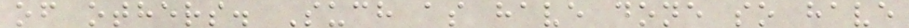of others. Such as have done so have
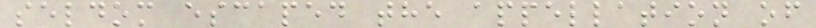seldom escaped the appellation of
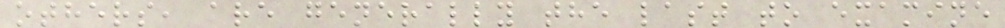others, are generally the last to examine
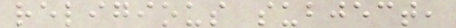religious subject,
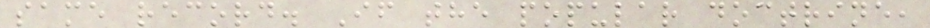same record. If the popular doctrine,
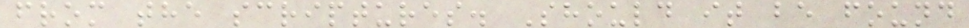from the scriptures. Should it be found
